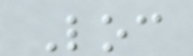Loc
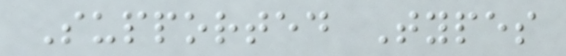Supported Types
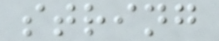string
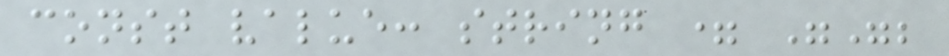const value: string = "";
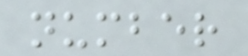number
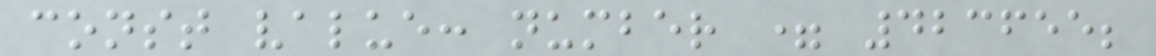const value: number = 423655;
